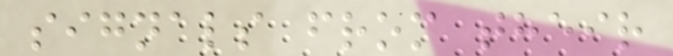signals from their
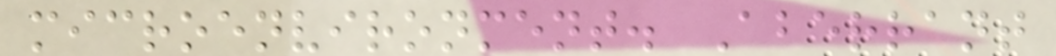microenvironment. Aberrant
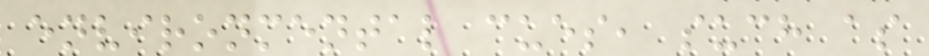environmental cues, such as
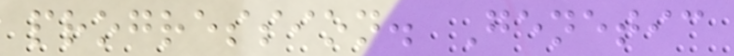progression. Genetic
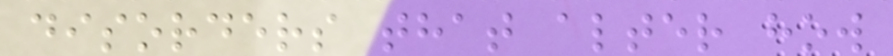disorders that alter how
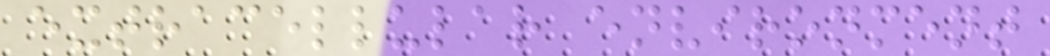extracellular environment
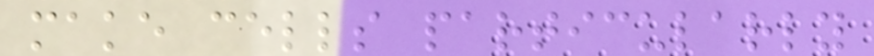make cells particularly
